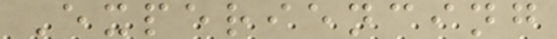Experiencing
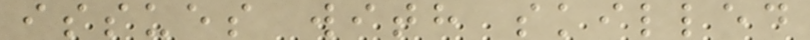issues with skilled
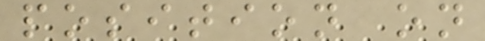position on
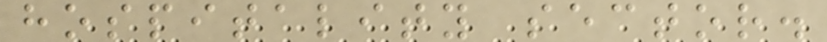hospitality sector.
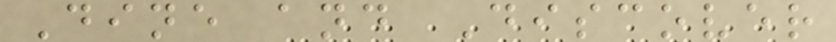Dine and Discover
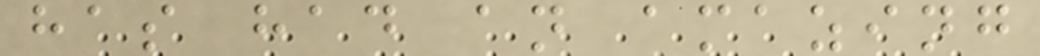has had an amazing
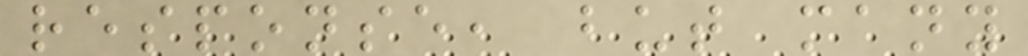response, but many
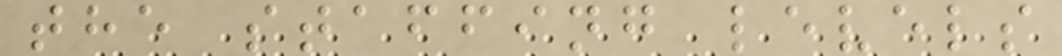the staffing levels
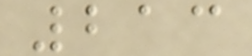213
